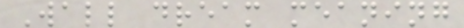Wall dream meaning
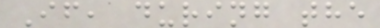If, during the
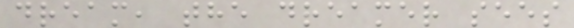dream, the dreamer sees
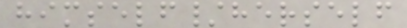himself/herself
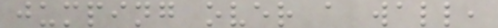jumping over a wall,
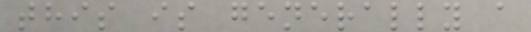this is generally a
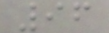96
